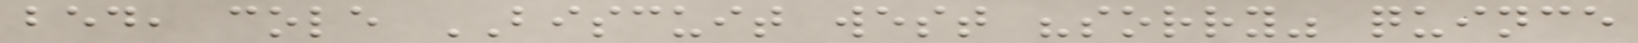bed, cole BISCUIT west "sorry" quince
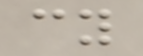cy
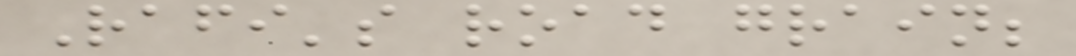Rafi's road grain;
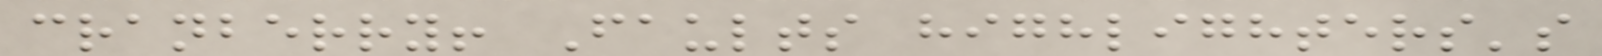cranberry! Faults highlighters's
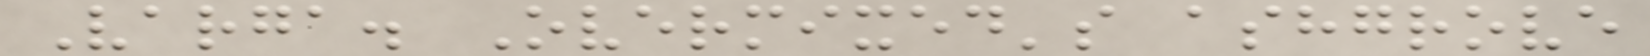Varga. Overmixed's ashgrove
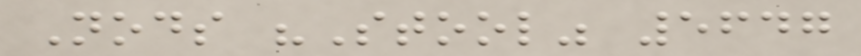Nods "Stool" 5647
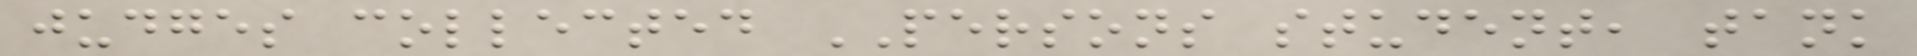judges collected PERSONS student, tank
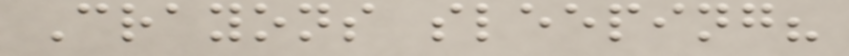Crayons sleeping?
